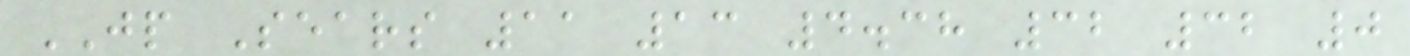JP Sears 11 13 4.38 32 32 0
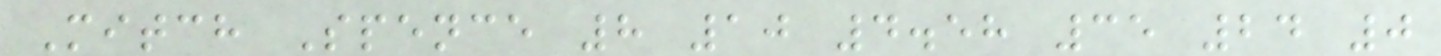Mitch Spence 8 10 4.58 35 24 0
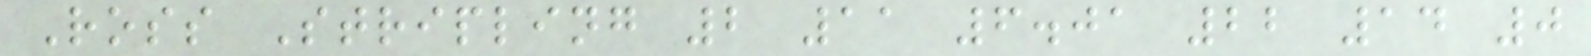Ross Stripling 2 11 6.01 22 14 0
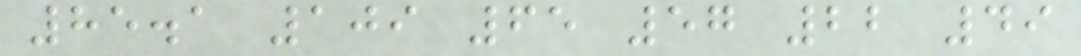85.1 109 65 57 22 49
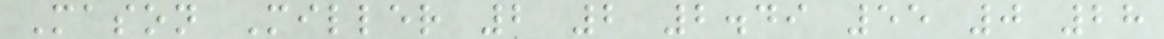Mason Miller 2 2 2.49 55 0 28
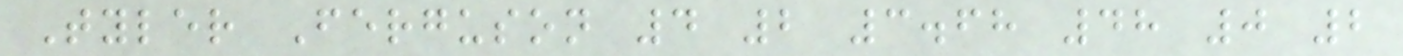Tyler Ferguson 4 2 3.68 48 0 2
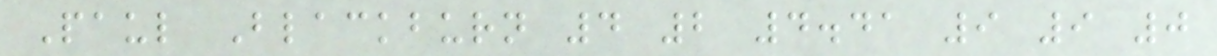Paul Blackburn 4 2 4.41 9 9 0
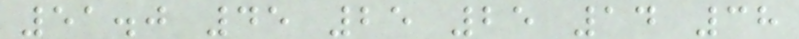51.0 45 25 25 14 38
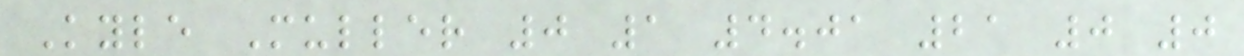Kyle Muller 0 1 4.01 21 0 0
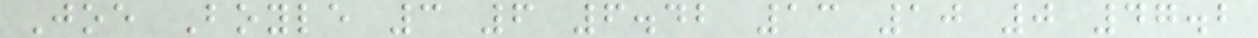Joe Boyle 3 6 6.42 13 10 0 47.2
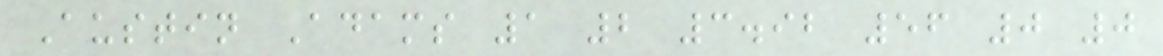Austin Adams 1 2 3.92 56 0 0
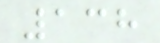138
